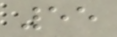55
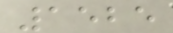1525
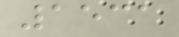1531
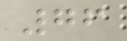76
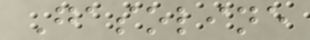Gasoline
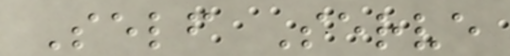Self Serve
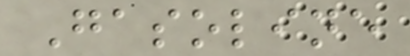Gasoline
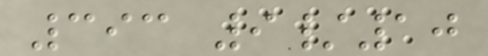393 9/10
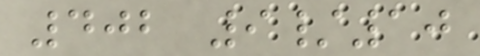402 9/10
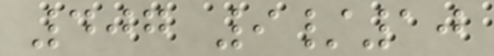407 9/10
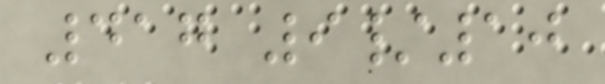417 9/10
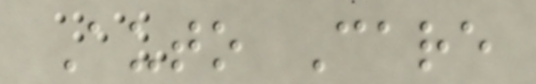Auto Care
